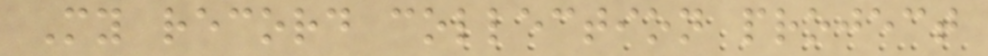My record collection project
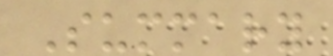Summary
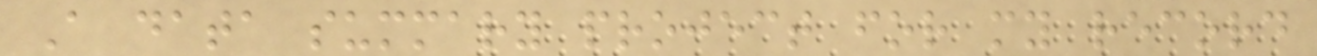A data summary project for my record
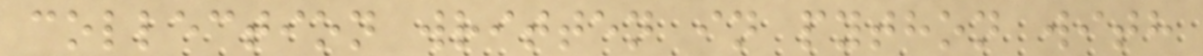collection written in python with
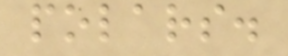polars.
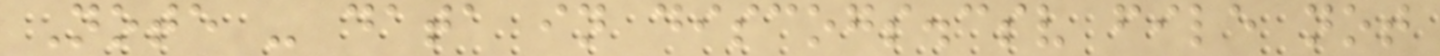Note - data in discogs.csv file not
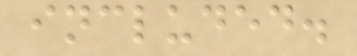included.
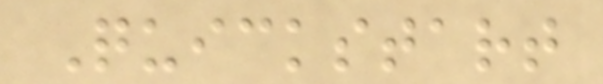Quickstart
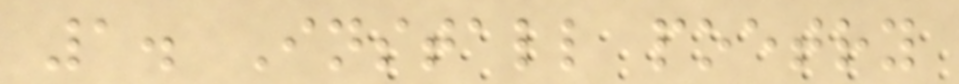1. Install poetry
